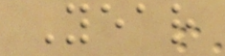Year
